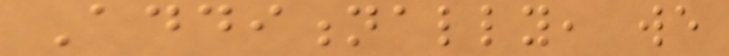Additionally, we
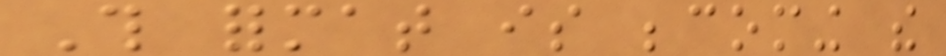This format is becoming the
